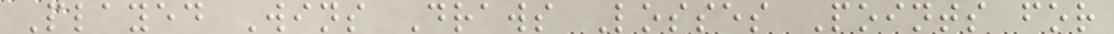Played Wins Draws Losses Points for
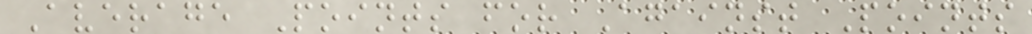Average Points for Against Points
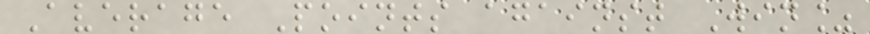Average Points against Win%
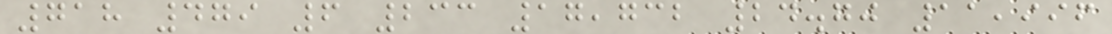718 479 6 233 17,732 24.70 11,996
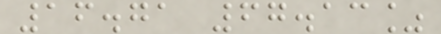16.71 67.13%
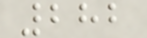282
